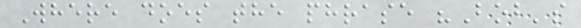Where does the phrase "Bob's
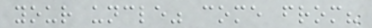your uncle" come from?
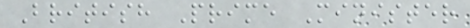British Prime Minister
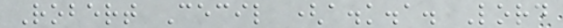Robert Cecil (a.k.a. Lord
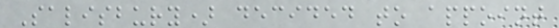Salisbury) decided to appoint
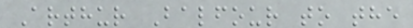Arthur Balfour to the
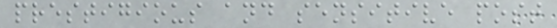prestigious and sensitive post
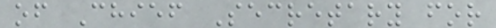of Chief Secretary for
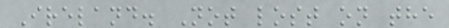Ireland. Not lost on the
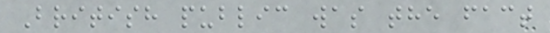British public was the fact
